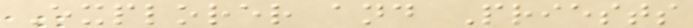Explorer and Priests
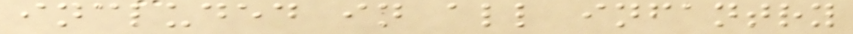included in all infantry
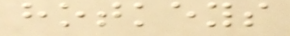hotkeys
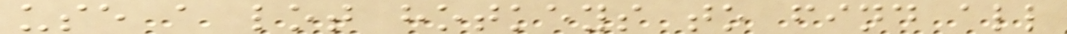use a lot hotkeys to find all
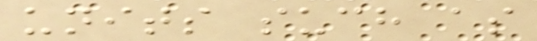units such as
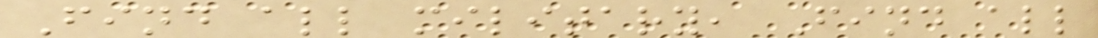Find all military, Find all
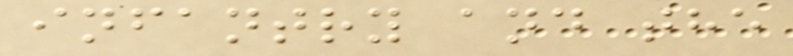infantry and the
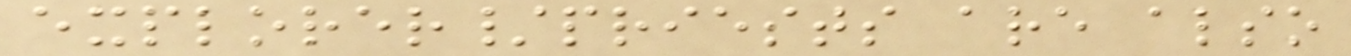explorer/priests are also
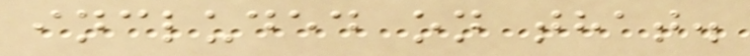included on that.
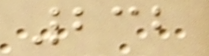232
